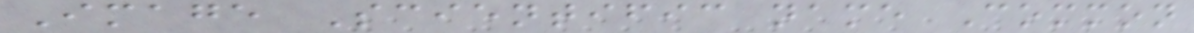Image Scientific name Common
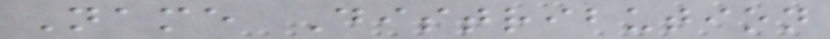Name Distribution
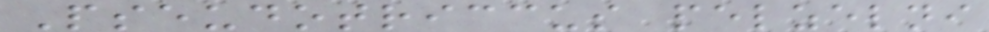Pseudotriccus pelzelni
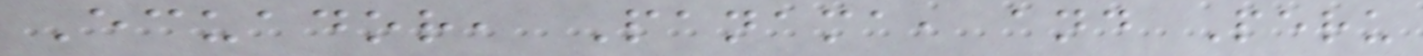Ecuador, Panama, and Peru
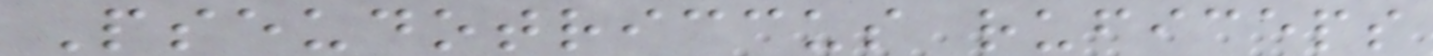Pseudotriccus ruficeps
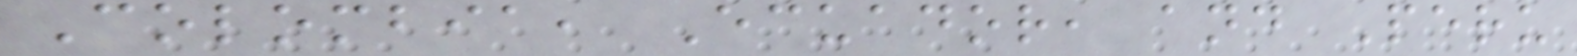Colombia, Ecuador, and Peru
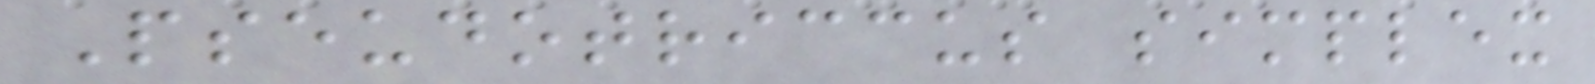Pseudotriccus simplex
